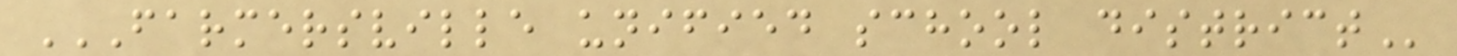FARMERSVILLE UNIFIED SCHOOL DISTRICT
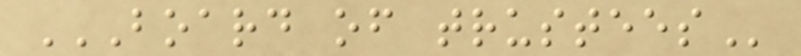BOARD OF TRUSTEES
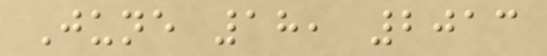June 18, 2013
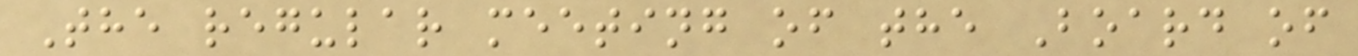The regular meeting of the Board of
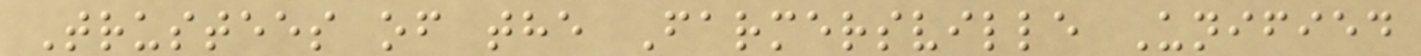Trustees of the Farmersville Unified
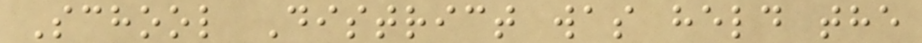School District was held the
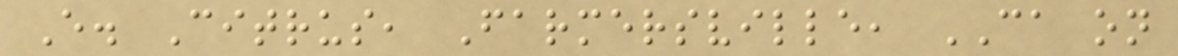E. Citrus, Farmersville, CA on
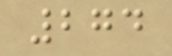274
